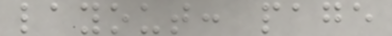layout: page
